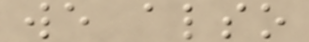we also
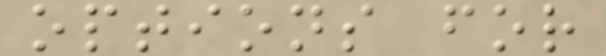options for
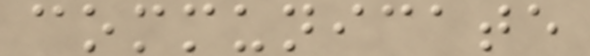communicate
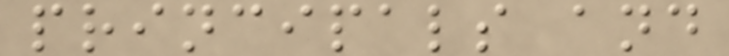principals and
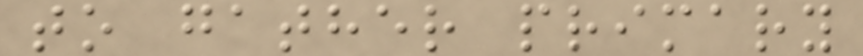to gather primary
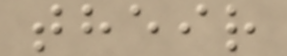their
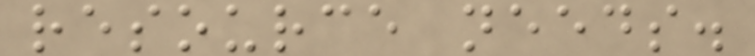resource needs.
